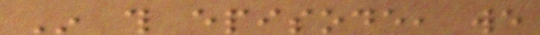In this episode, we
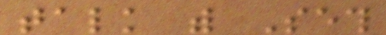talk with Seth
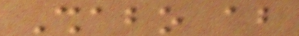Shabo about
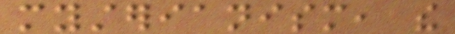mysterianism, the
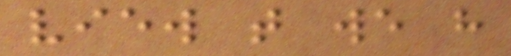view that we have
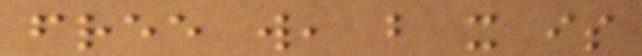free will, but it is
